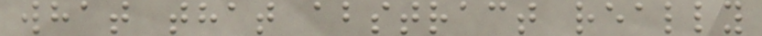what that abstract really
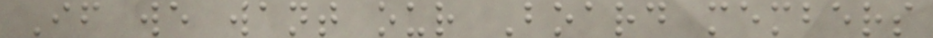If we want our Board members
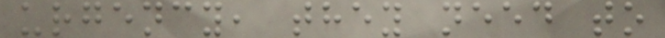urgency, they need to
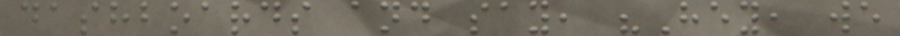dashboards and say, "Hey, we
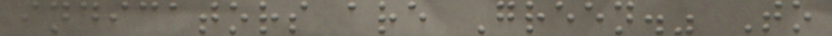indicators are Green." To
